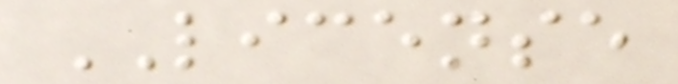LICENSE
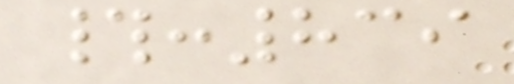#:839
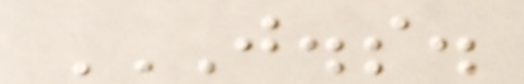J.S.
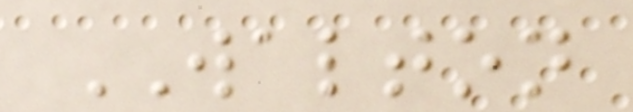WALTON
